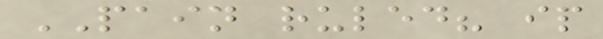PAIN ruled? ip
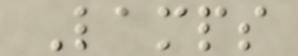Lamps
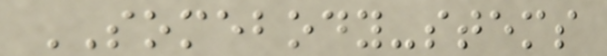SOMEBODY-stems
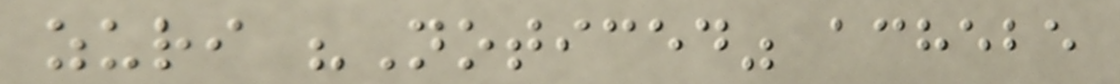zuri "Noticed" achebe
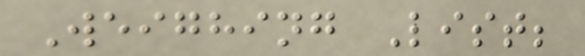Weighing List;
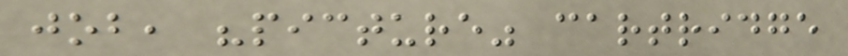job, "picture" cartridge
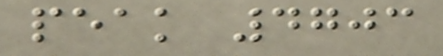peak 4703
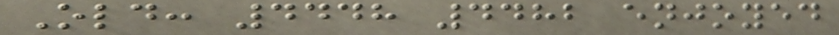Old: 4448 4482 enjoyed
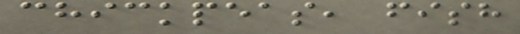chickpeas, fish
